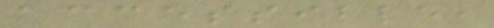accessible,
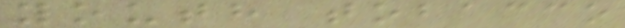youth tobacco
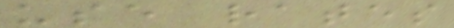use rates
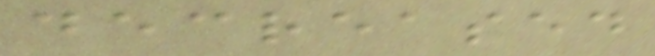decreased
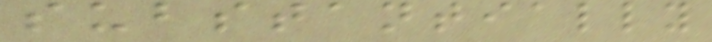substantially
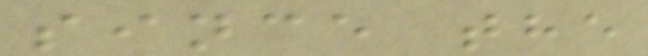since the
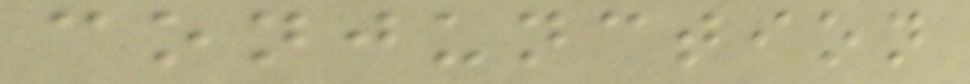conjunction
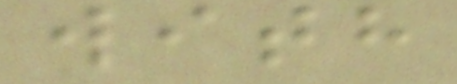with
